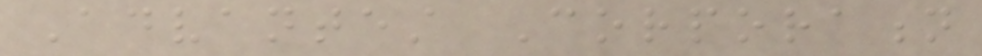Advantest Corporation
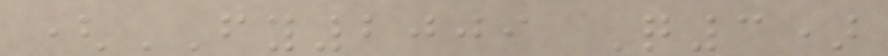(FY2009 Q3)
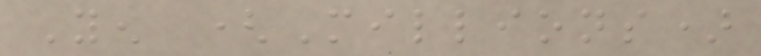Yen (Millions)
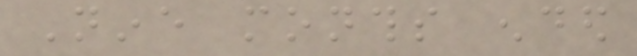Nine months ended
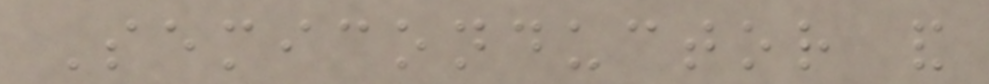Semiconductor and
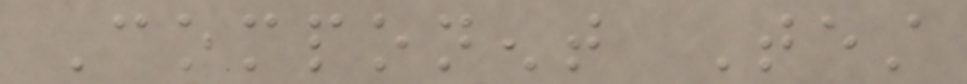Component Test
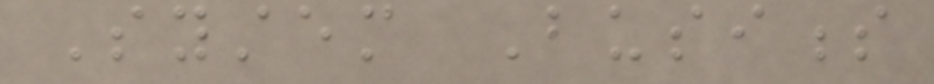System Business
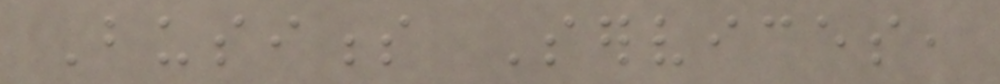Business Services,
